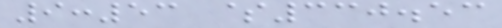9:53 $330.53
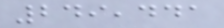249,441
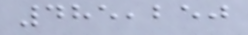485,250
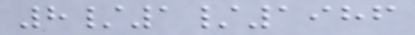8/1/1986
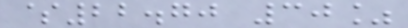$22.70 30%
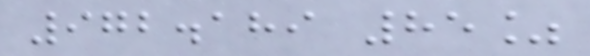972.189 85%
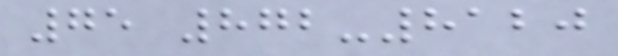75 872-8120
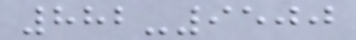882-9500
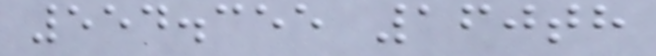554.355 160th
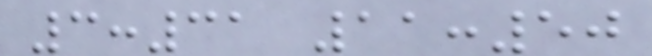3:31 11:50
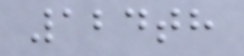124th
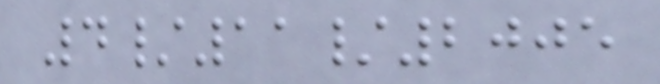4/11/2005
